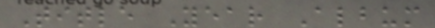Title Year Album
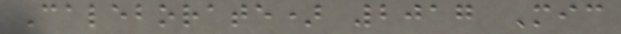Caleborate) 2017 Mic
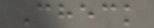Check
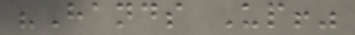"Hands Up!"
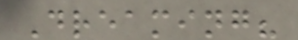Dreaming?
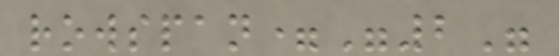rowspan="2"
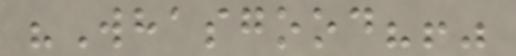"Whasgood?!"
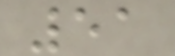51
